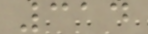314
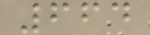664
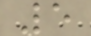5
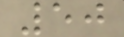50
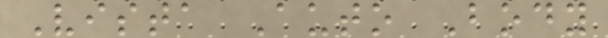Vista Auto Body
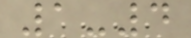1-4
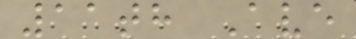11th Ave
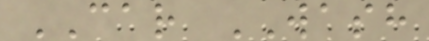CAR WASH
